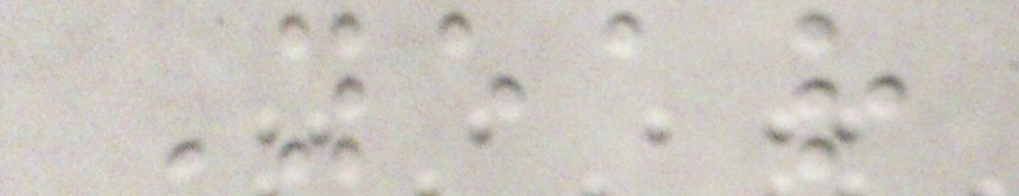Year
